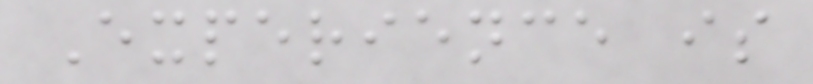Experience is
